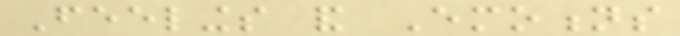Feelings and Emotions
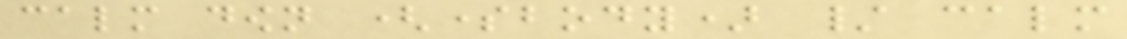calm down (somebody) / calm
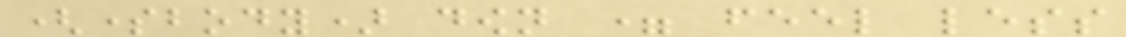(somebody) down = feel less
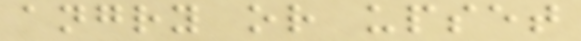angry or upset
